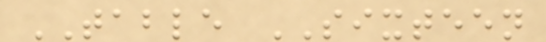TABLE SIXTEEN
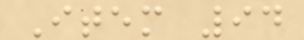Item 94
